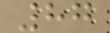87
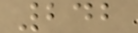242
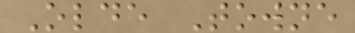Olde Towne
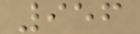956
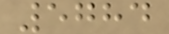5784
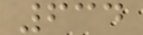634
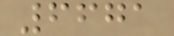6671
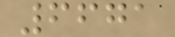6671
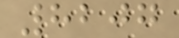8207
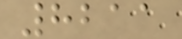8211
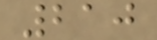210
